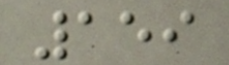159
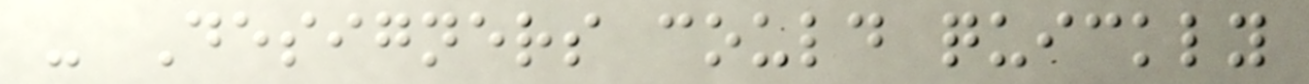- Designers could quickly
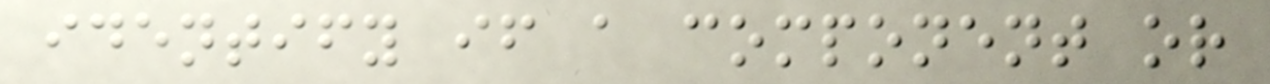identify if a component or
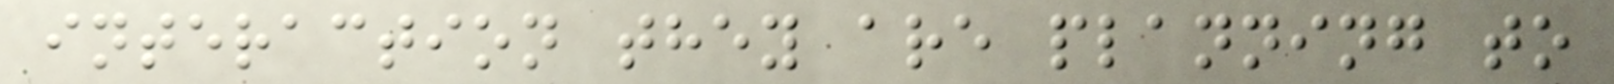interaction they are planning to
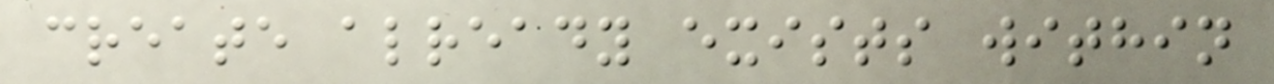create already exists within
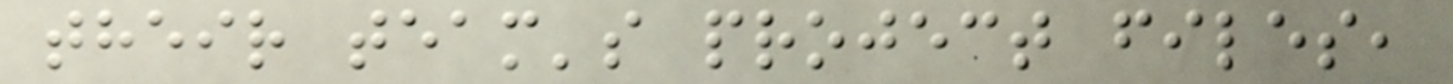their team's project files,
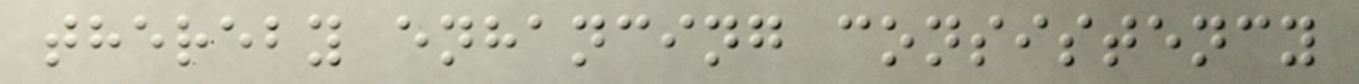thereby enhancing consistency
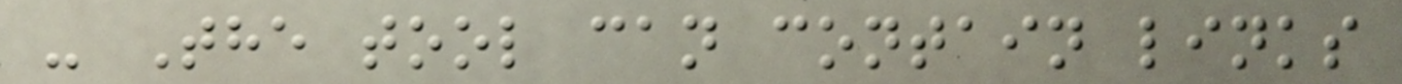- The tool can contain links
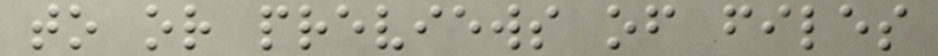to or previews of files
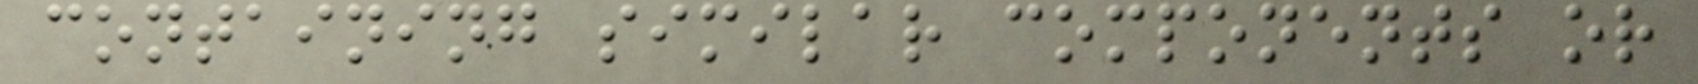containing similar components or
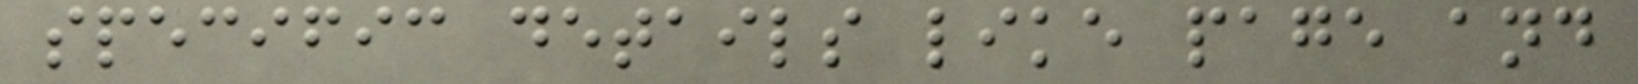specific details like page and
